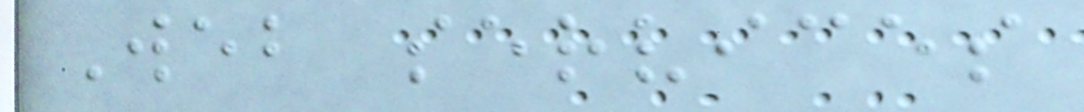Web services
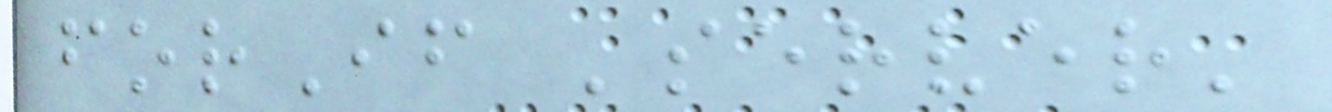forIf 'server'
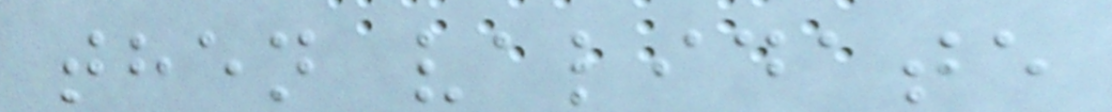then validate
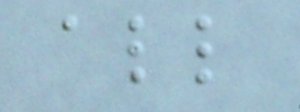all
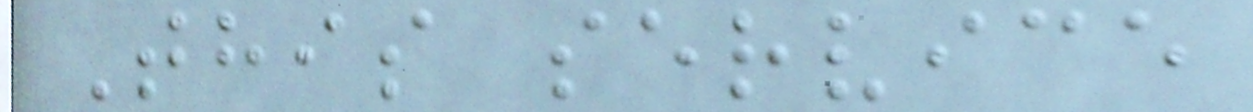This service
